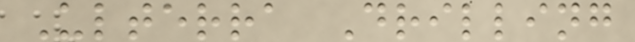Ulterra Drilling
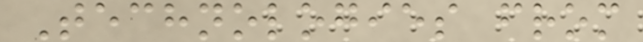Technologies from
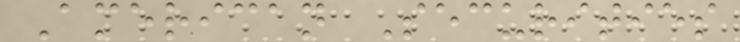American Securities
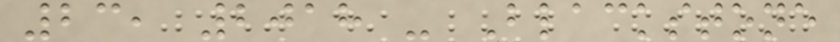23, 2018 - Blackstone
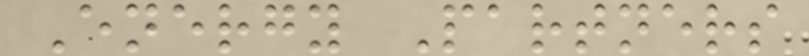Energy Partners
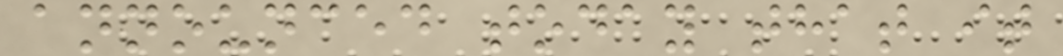announced today that it
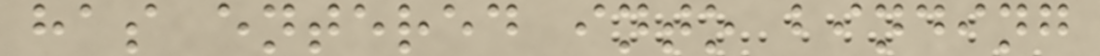has entered into binding
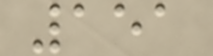151
